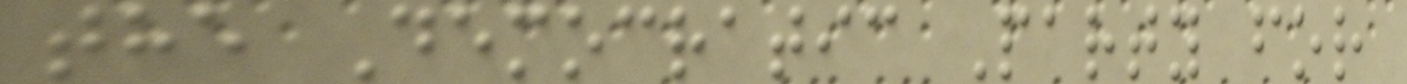the Democratic Party for
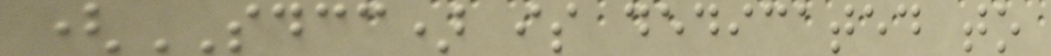(SDCC) is dedicated to
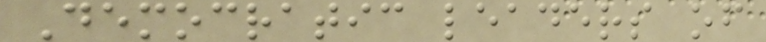Democratic leaders of
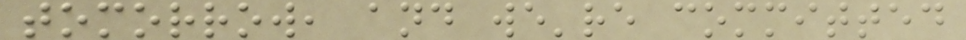tomorrow, and we're committed
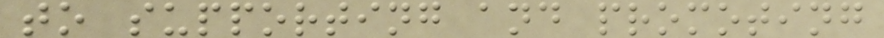to supporting and promoting
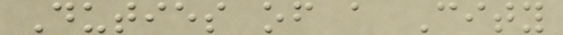Duties of a City
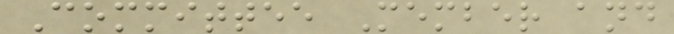Committee Member and
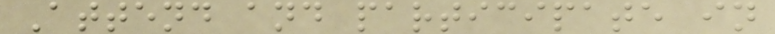Attend and participate in
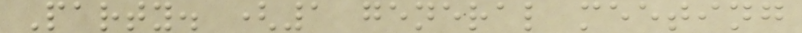Party. (1 general meeting
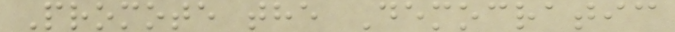Promote the Democratic
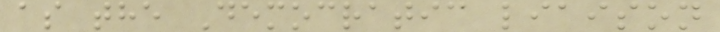as the Democratic liaison
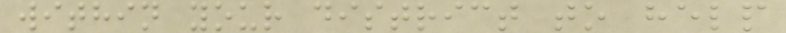within your district to help
